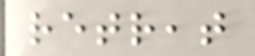retreat
